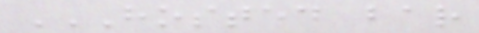HOSTED BAR
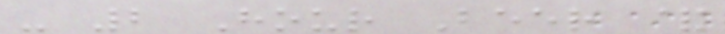- 2 Hour Beer &
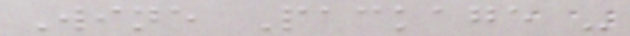Wine Package -
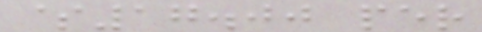$17.00 per
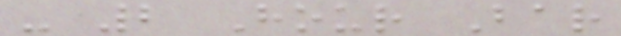- 2 Hour Bar
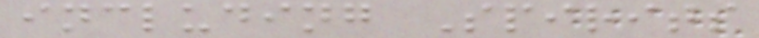including Spirits
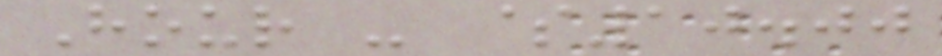Hour - $10.00
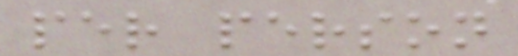per person
